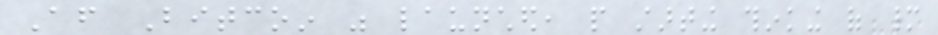After Bitcoin was launched, people starting thinking of many
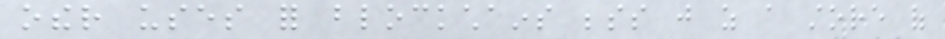other uses for blockchains besides just as a store of
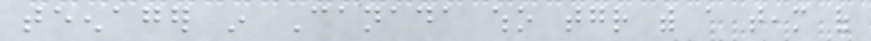teenager in Canada who together with a team of
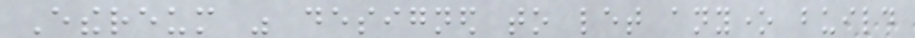Ethereum was designed to let anyone build
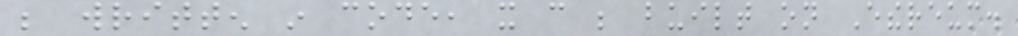be written in code, it can be built on Ethereum.
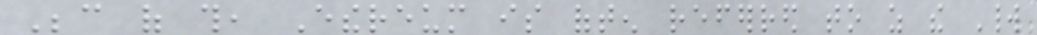Because of this, Ethereum is often referred to as the World
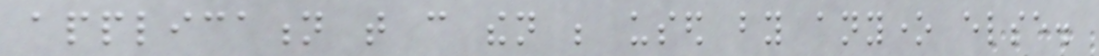application that can then be used by anyone else.
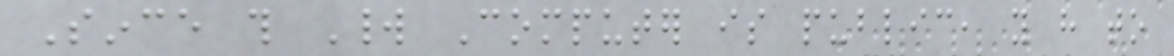Since this World Computer is public, you have to
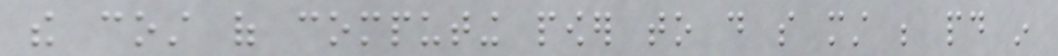the cost of computing power to do so must be paid in
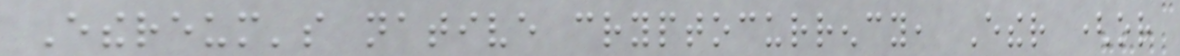Ethereum's native cryptocurrency, Ether (or
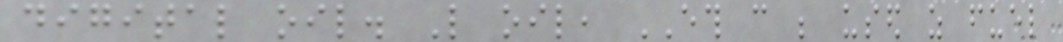digital oil. Like oil, ETH can be used as fuel
